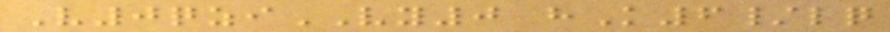V0qziVY0 hK6/lq
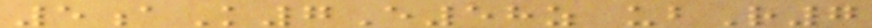5aK7E58z ubR7
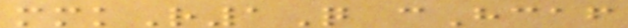mmkR1Q cHcaf
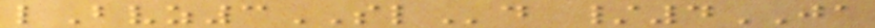lBvz3SLd /4JA
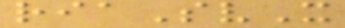riaSvX
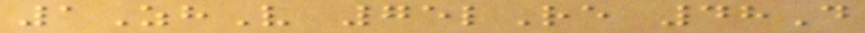1ZhV 75lRe 48D
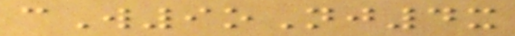cW9oNj4x
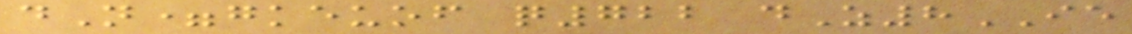dN=gkeuof q722 dZ8IE
